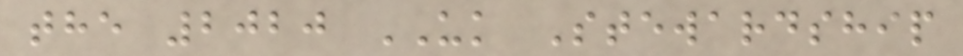the 2020 UK Stewardship
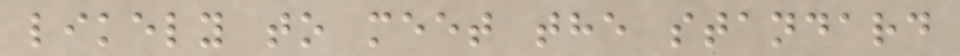likely to meet the standard
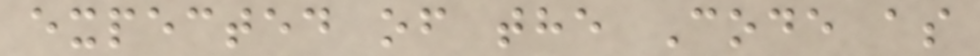expected of the Code as
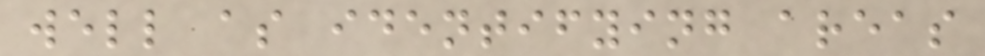well as identifying areas
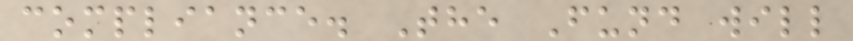compliance. The Fund will
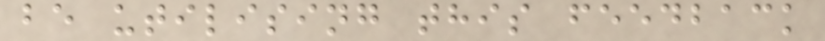be utilising this feedback
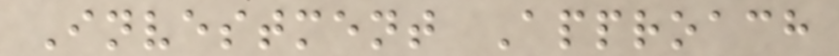Investment Approach
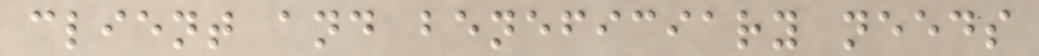client and beneficiary needs
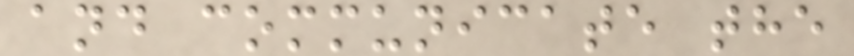and communicate the
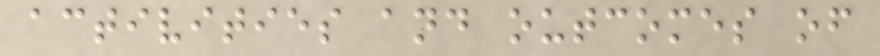activities and outcomes of
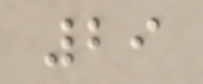29
